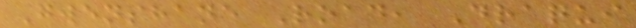Gwenshane Road, Draqui
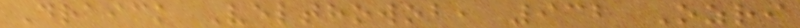Draick Velthowob, 932 Ozri
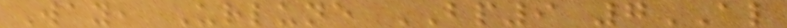Way, Urlune BP9 7AL
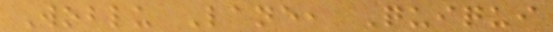Woblu Lane, Quiqui
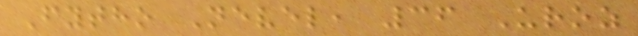Fytho Nevel, 36 Uroz
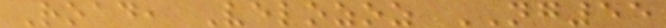Road, Velozoz NG55
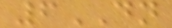6DN
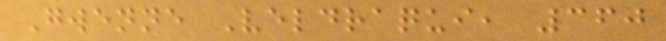Gwenne Veldraqui, 360
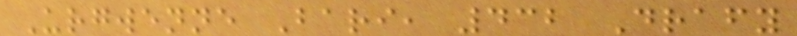Urgwenne Bari, 432 Drafy
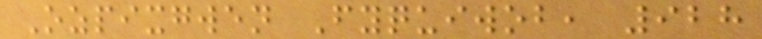Ozpixgwen Fyquiwob, 928
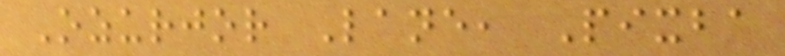Ozurjor Lane, Pixba
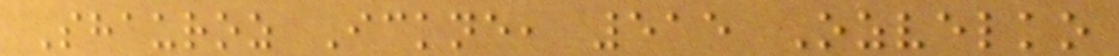Shauroz Ickne, 515 Ozvelko
